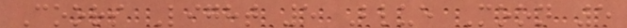Coors Light 5 Blue Moon 5
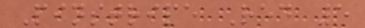Pinstripe Red 5
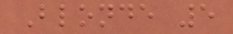Blonde 5
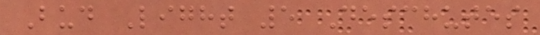Bud Light 5 Deschutes
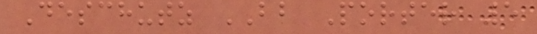Deschutz BB Porter 5
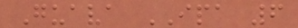Guava IPA 6
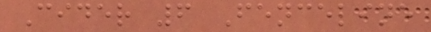Cider 6 Fenceline
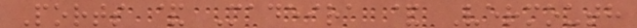Ports & Madeira & Vermouth
